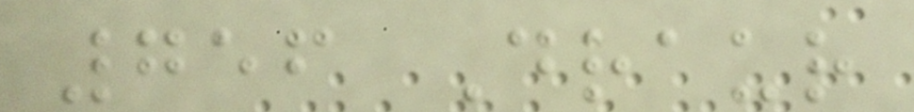756 Draur
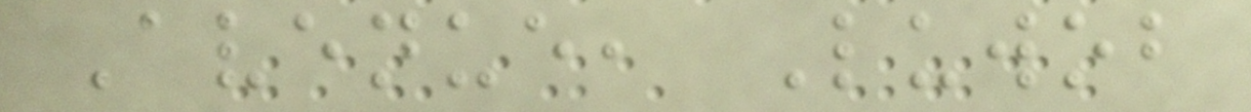Avenue, Luwob
